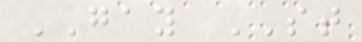GAY ST
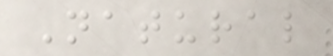Natural
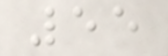55
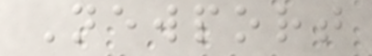Newport
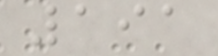191
